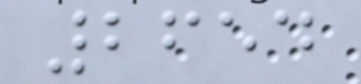2654
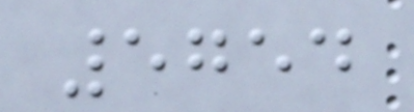5754
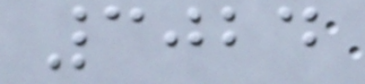3024
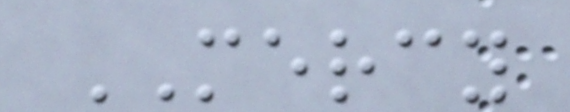MERCY
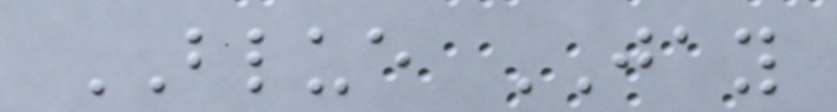BLUE JAY
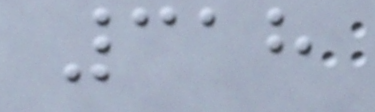318
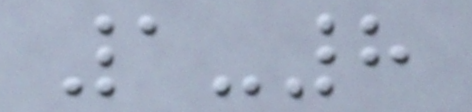1-8
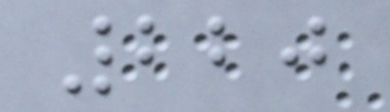220
